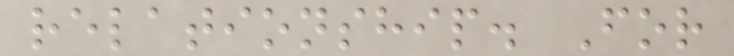relationship. For
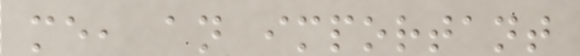me, an important
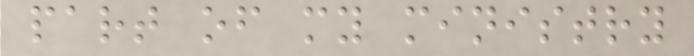part of my ministry
